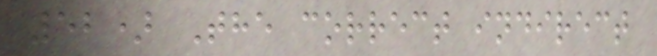52) The correct indirect
